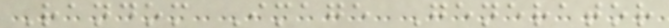Random Image Generator
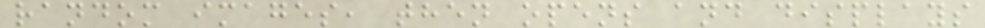random images, then opens and displays
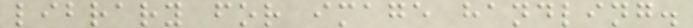library for image handling.
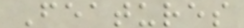Features
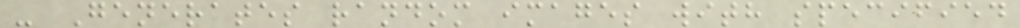- Generates random images with specified
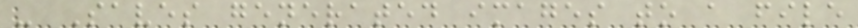- Saves generated images to a file
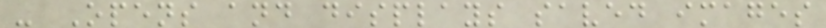- Opens and displays saved images
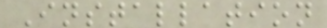Installation
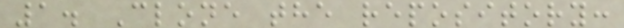1. Clone the repository:
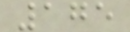175
